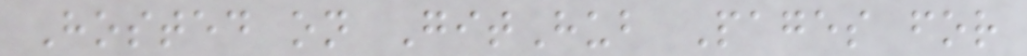Hosted on GitHub Pages for
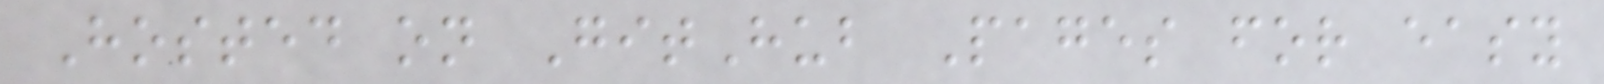Hosted on GitHub Pages for easy
